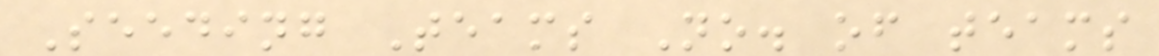Seeding Teams No. of teams
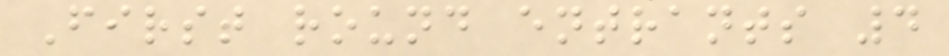First round entrants 4
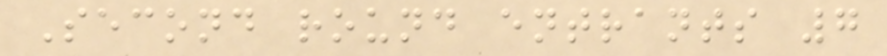Second round entrants 7
